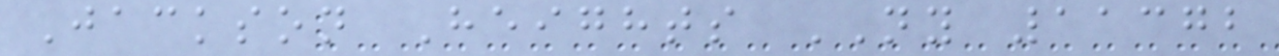Jackson Heights NY 11372
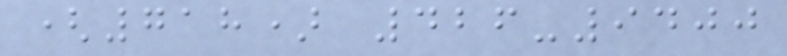(718) 426-9400
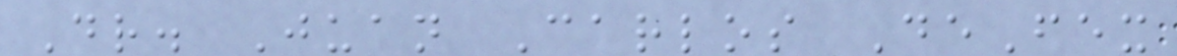Dr. Juan Carlos DeFex
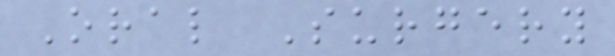Oral Surgery
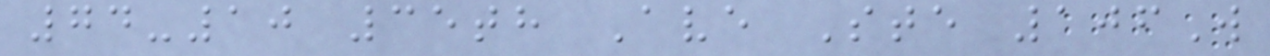74-10 35th Ave Ste 106W
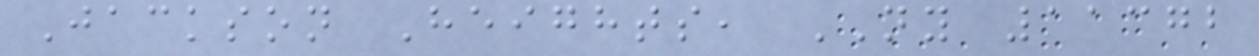Jackson Heights, NY 11372
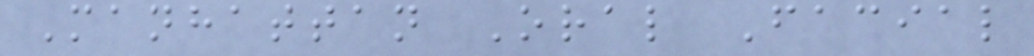Manhattan Oral Facial
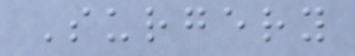Surgery
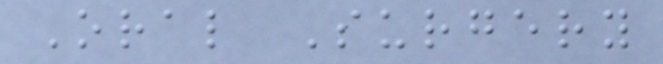Oral Surgery
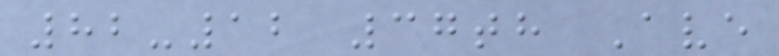82-12 37th Ave
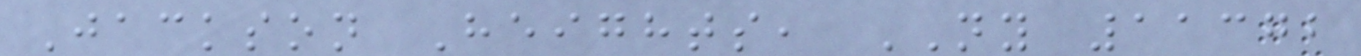Jackson Heights, NY 11372
